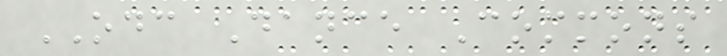ODC Dance Commons
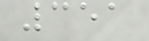351
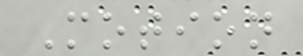Motion
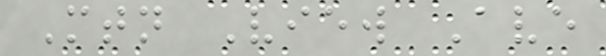Mtn View Ave
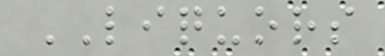LIQUORS
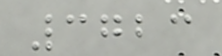3723
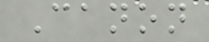Canon
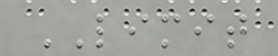LIMIT
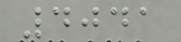4041
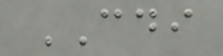CDI
